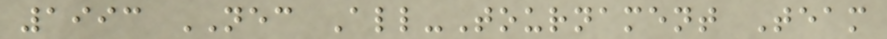1993 NEC All-Tournament Team
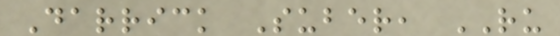Darrick Suber, RU
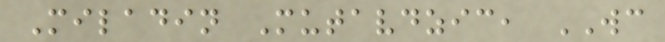Miladin Mutavdzic, WC
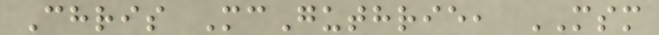Chris McGuthrie, MSM
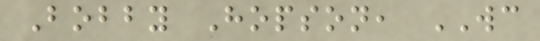Bobby Hopson, WC
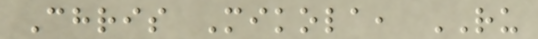Chris Mikola, RU
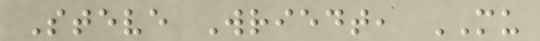Steve Wriedt, MU
